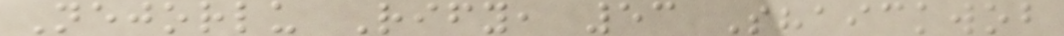Nejorlu Rify, 53 Shaickwob
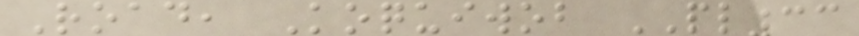Road, Koquiwob PL33
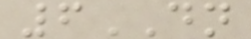6DN
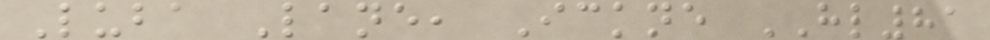Luba Lane, Ickne HL81
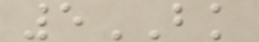5BK
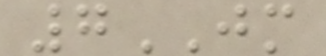7JM
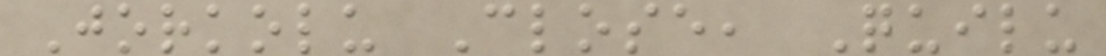Jorkolu Close, Quilu
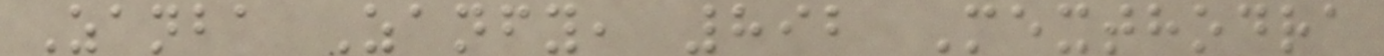Zanba Zanfy, 892 Mexthodra
